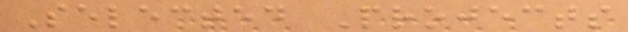Selected Projects
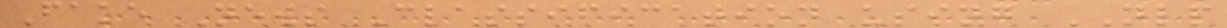Fake News Classification using NLP
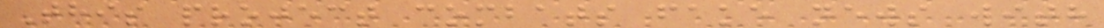This project combats fake news with
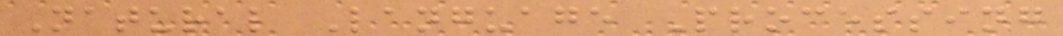Natural Language Processing
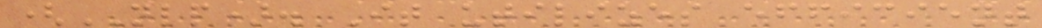(NLP). It utilizes efficient
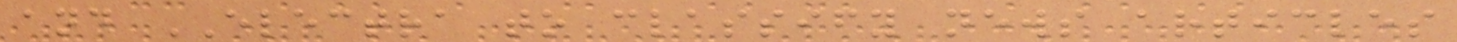and ELECTRA to classify news articles
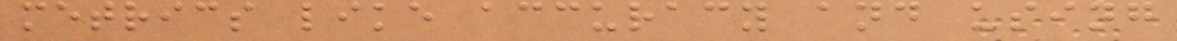metrics like accuracy and using
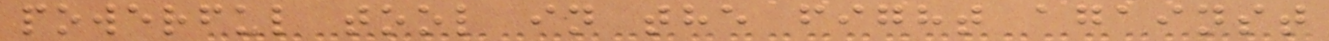powerful tool in the fight against
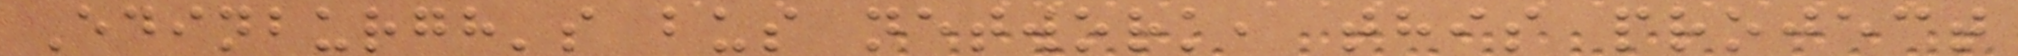Edinburgh's bus network, this project
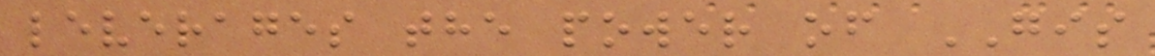leverages the power of GIS
